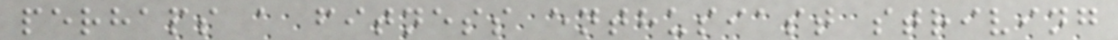perhaps a fitness enthusiast striving
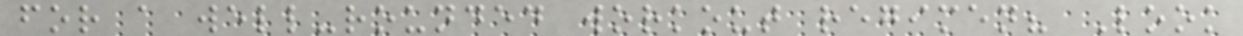for a well-rounded workout regimen? Look
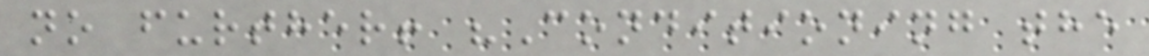no further! "Conditioning the
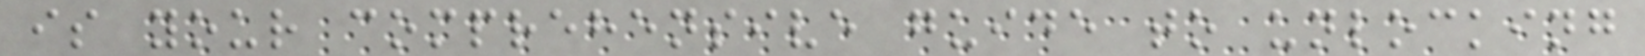is your comprehensive guide to unlocking
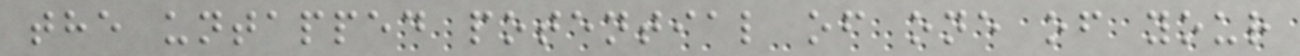the untapped potential of one of your
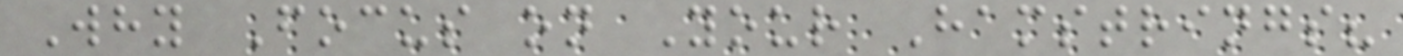Why Focus on Your Hamstrings?
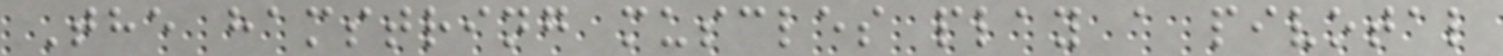The hamstring muscles play a pivotal
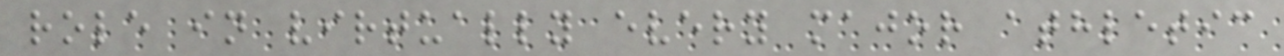role in virtually every major athletic
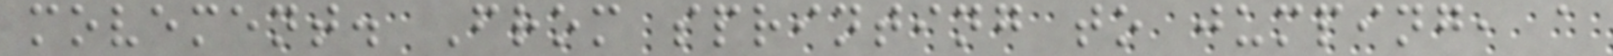movement. From sprinting to jumping, a
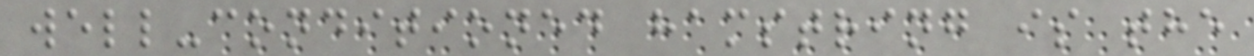well-conditioned hamstring is the
